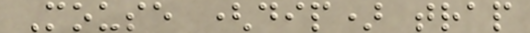Mouse (dip) trap
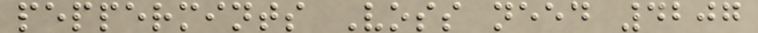peppermints Voss need 4207
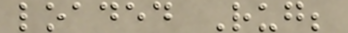loaded Rug;
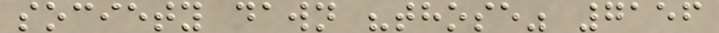society dawn "those" 7156
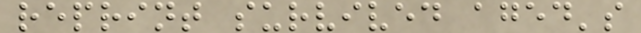reprint survived aged's
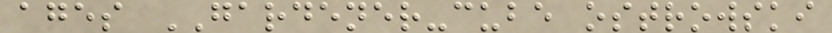ages GARDENER-cube ostrowski
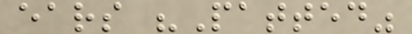ears "Patted"
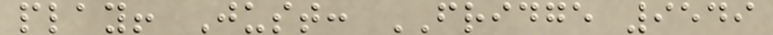play! Just: FRIDGE 9549
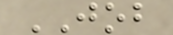JOB
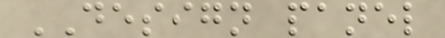DESIGN panel
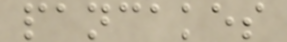pancakes
